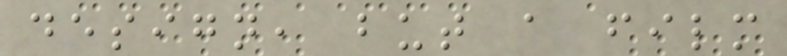design, but a film
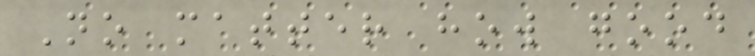No matter how good
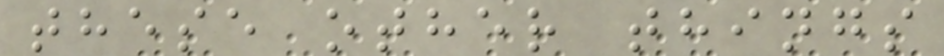these other things
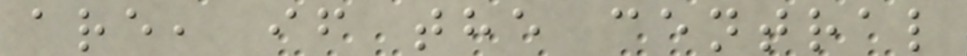are, if the central
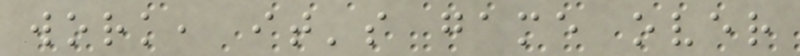work, it's game over
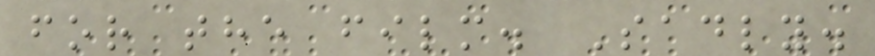for the film. Sadly.
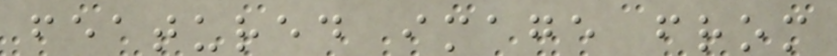featured image from
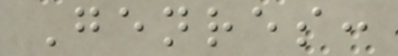Genres:
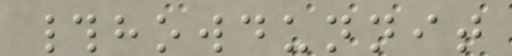#howdunnit
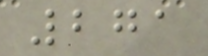271
